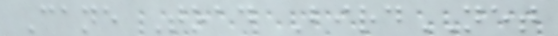Cane Toad BirdNET
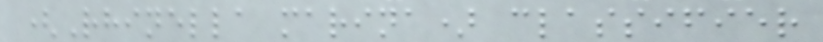(Rhinella marina) classifier
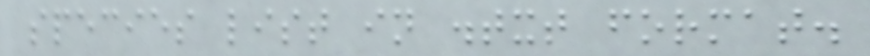species list in .txt format.
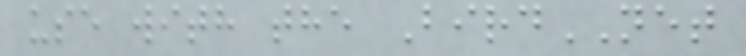use with the BirdNET
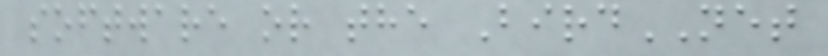software or the BirdNET
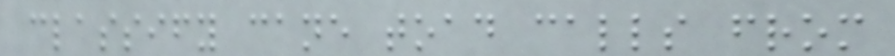classify cane toad calls from
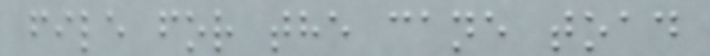file for the cane toad
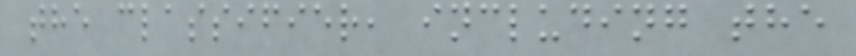the classifier, including the
